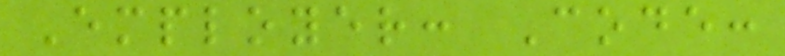Employer: Code:
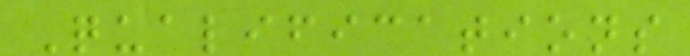Qualifications
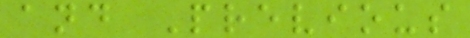and Previous
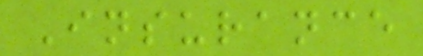Insurance
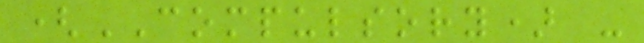(COMPULSORY) -
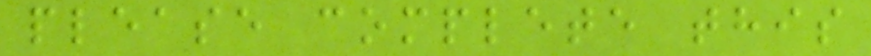please complete this
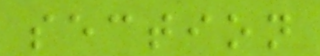section
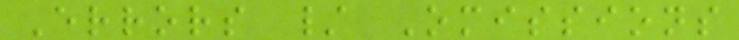Errors / Omissions
